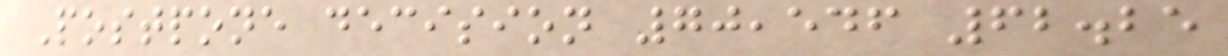Postpone decision 70,546 62.25
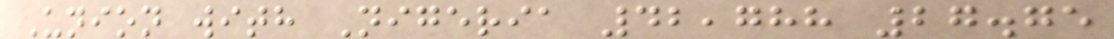Union with Nigeria 42,788 27.75
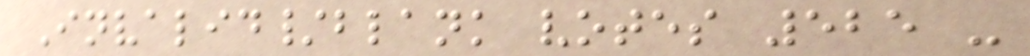Invalid/blank votes 525 -
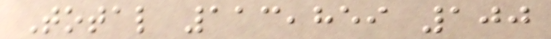Total 113,859 100
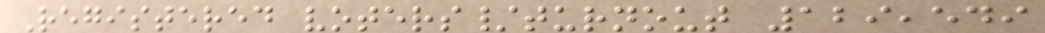Registered voters/turnout 129,549
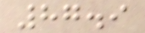87.9
